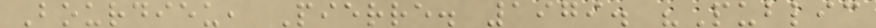Bourdieu, Pierre. 1979. "Public
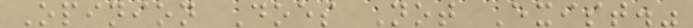Opinion Does Not Exist."
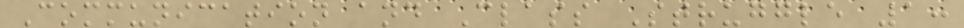Communication and Class Struggle 1:
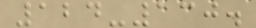124-130.
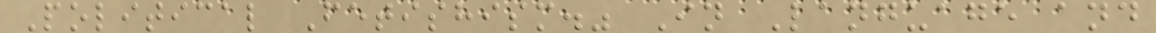Political Fetishism." In Language and
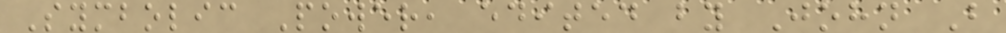Symbolic Power, edited by John B
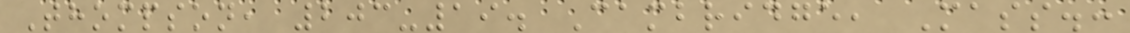Thompson, 203-19. Cambridge, Mass.:
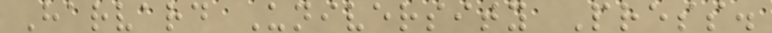Harvard University Press.
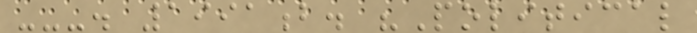---. 1991b. "Political
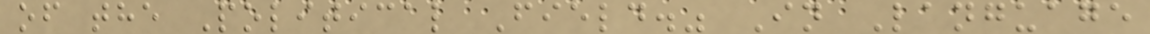of the Political Field." In Language
